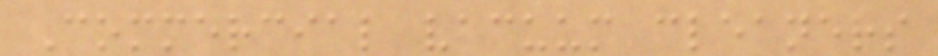Commercial vacuum cleaners
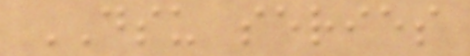DSU series
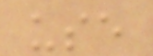use
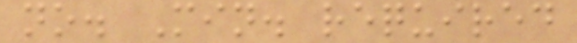no. Min. required
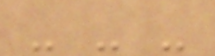- - -
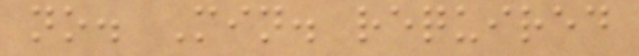no. Min. required
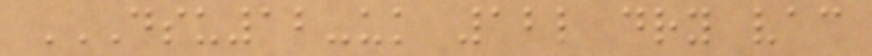DSU12-UK 12L DRY VAC
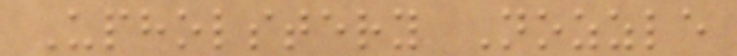Upholstery Nozzle
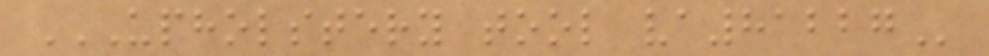UPHOLSTERY TOOL VA81227
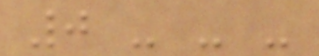0 - - -
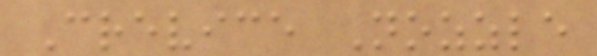Crevice Nozzle
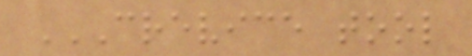CREVICE TOOL
